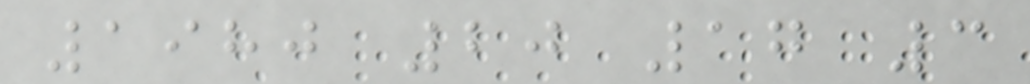1980 20 17 3
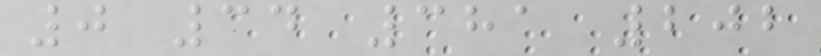0 34 381 202
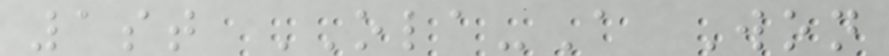1st OLA-A Won
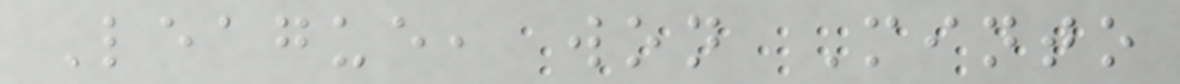League, won Minto
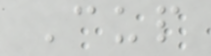Cup
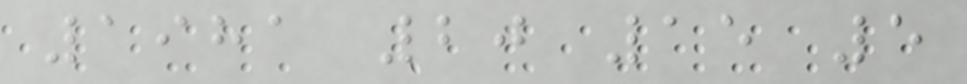1981 20 15 5
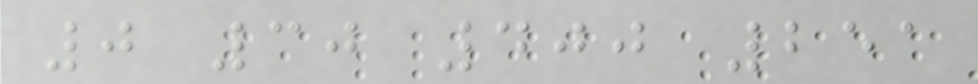0 30 400 251
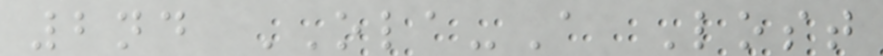2nd OLA-A Lost
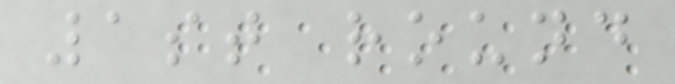1st round
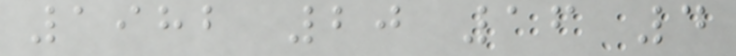1982 20 16 4
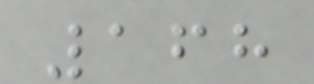168
